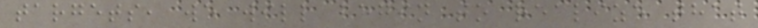targets, we will begin to realize that
